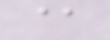@
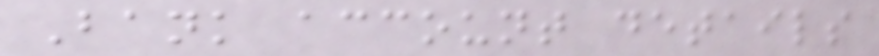Bank account details
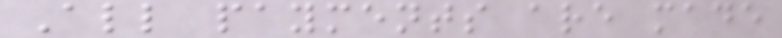All payments are made
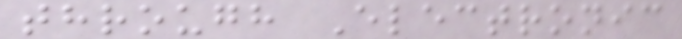through Electronic
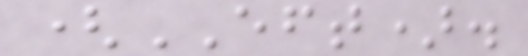(EFT).
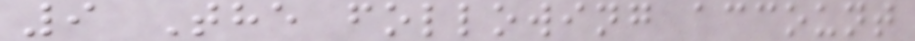9 The following account
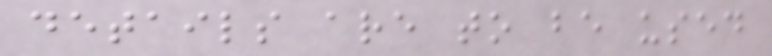details are to be used
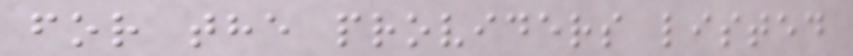for the providers listed
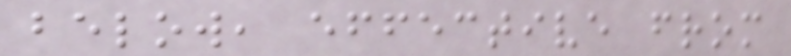below, effective from
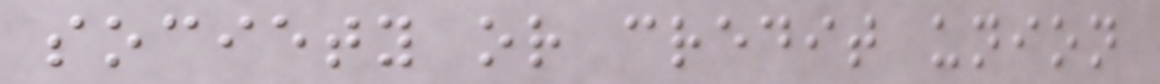society or credit union
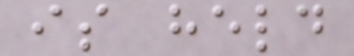is held
